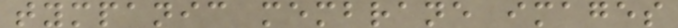tympanic membrane images
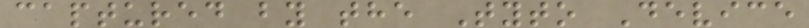captured by the Tyto Device
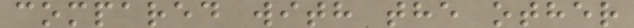compared with the other
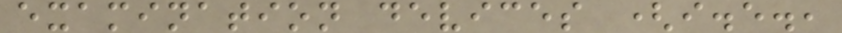examination devices (i.e.,
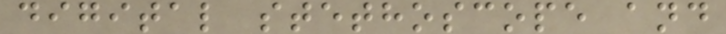digital stethoscope and
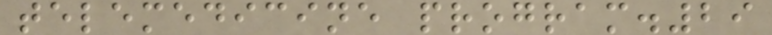telemedicine program.29
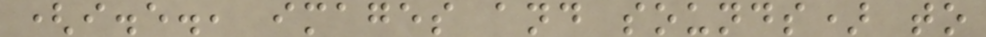(i.e., images and sounds) to
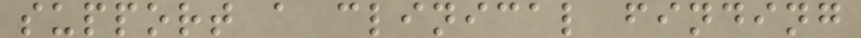support a clinical finding
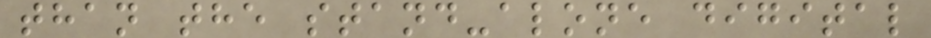than the stand-alone digital
